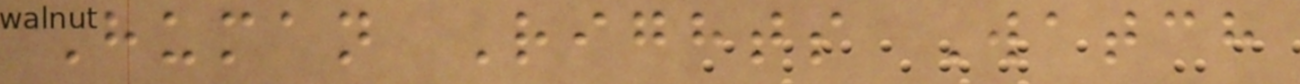Human Rights Watch
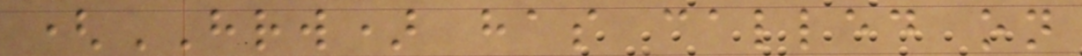(HRW) has called on
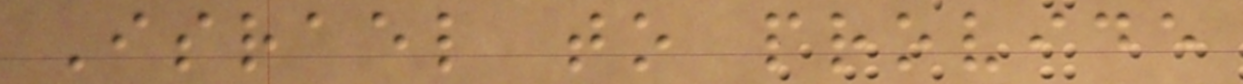Israel to provide
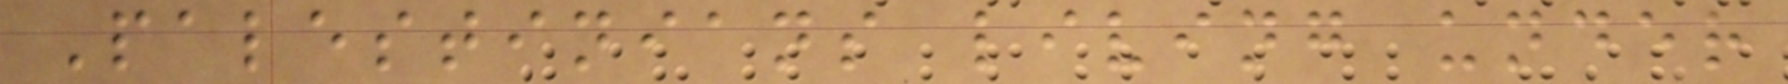Palestinians living under
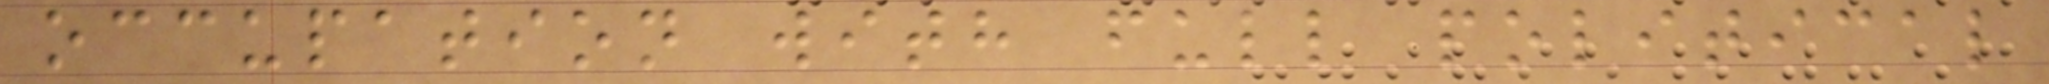occupation with full political
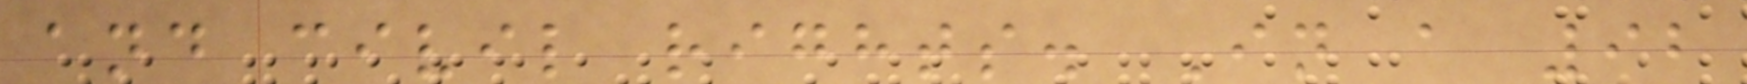and civil rights. In a 92
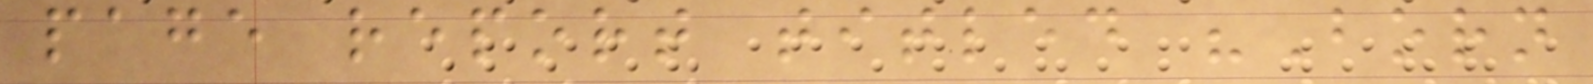page report titled "Born
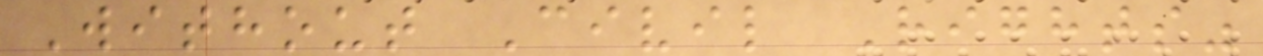Without Civil Rights"
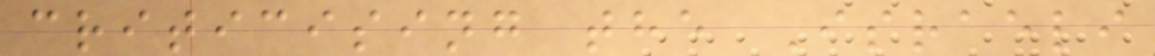criticising the Israeli
